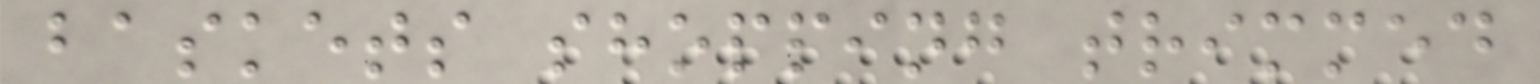baskets shopping trimmed
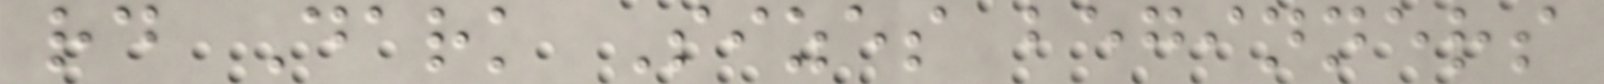rd Dark Sizes beginners
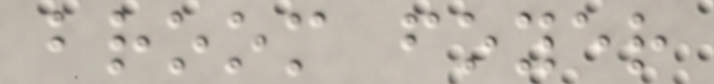broom foyer
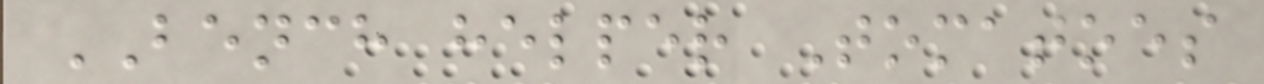BENCH helper Tomatoes
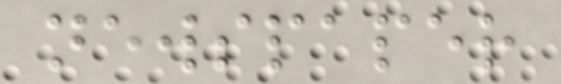newspaper
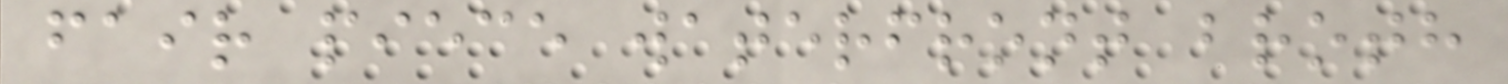fair piece waterfront broth
